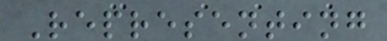Representing
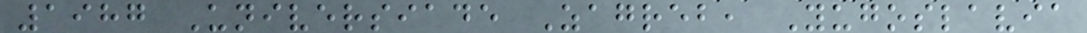1987 Universiade Zagreb, Yugoslavia
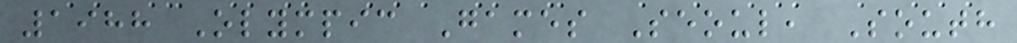1988 Olympic Games Seoul, South
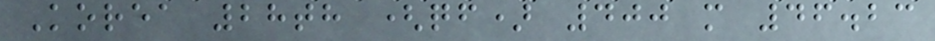Korea 28th (qf) 400 m 46.23
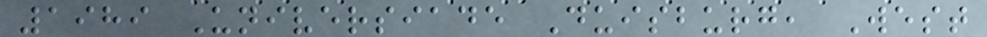1989 Universiade Duisburg, West
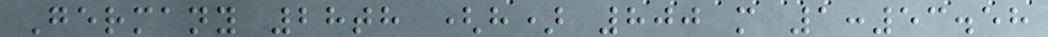Germany 28th (h) 800 m 1:53.58
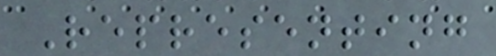Representing
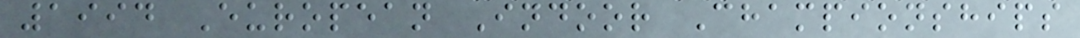1994 European Indoor Championships
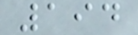194
